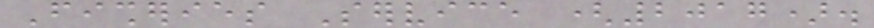Fisheries Service (2017).
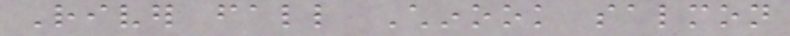River fall Chinook salmon
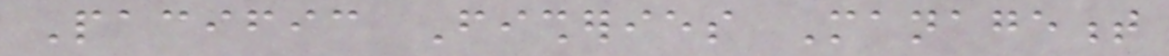Pacific Fisheries Management
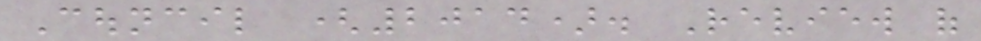Council (2014). Review of
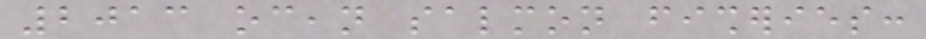2013 ocean salmon fisheries:
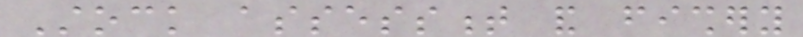Stock assessment and fishery
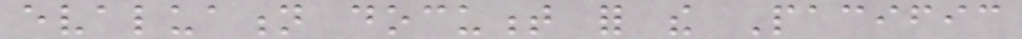evaluation document for the Pacific
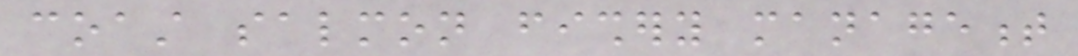coast salmon fishery management
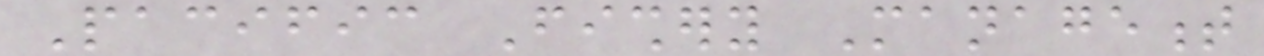Pacific Fishery Management
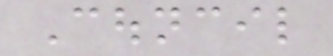Council
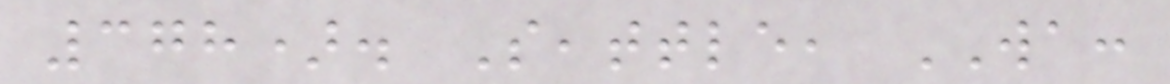378). Seattle, WA:
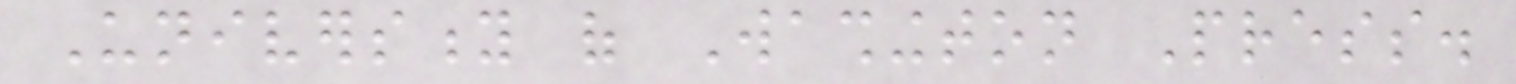University of Washington Press.
